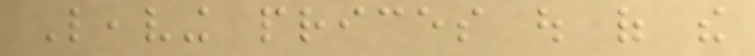Leaving prices out of the
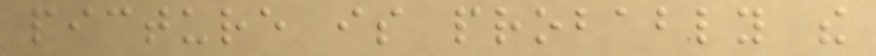picture is probably the
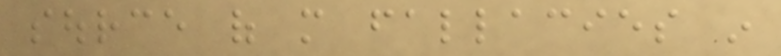source of more fallacies in
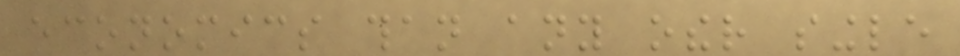economics than any other single
